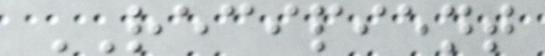RECIPIENT
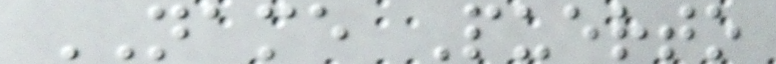NAME Puerto
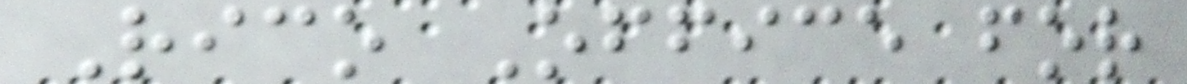Rico Office for
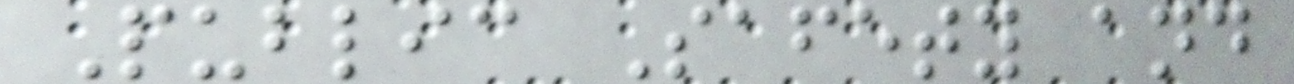Public Safety and
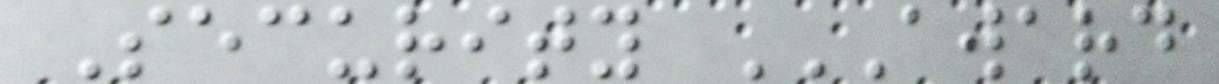Security AWARD
